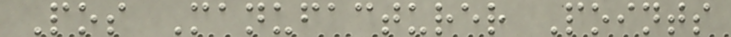Pos Manufacturer Points
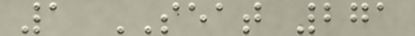1 SEAT 271
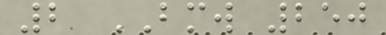2 BMW 250
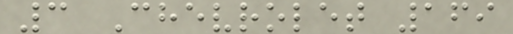3 Chevrolet 169
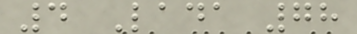4 Lada 78
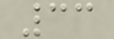33
